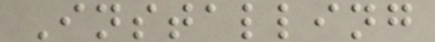Installing
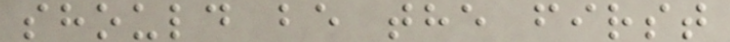should be the first
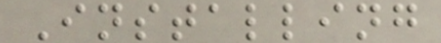Installing
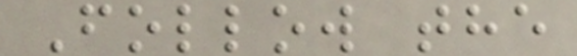Follow the
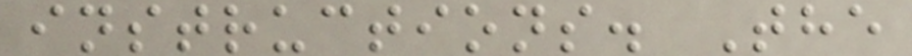instructions. The
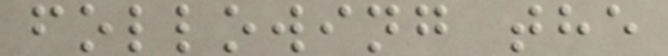following the
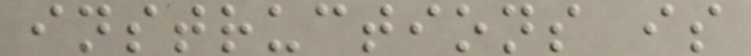instructions is
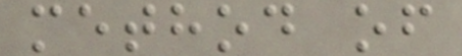method of
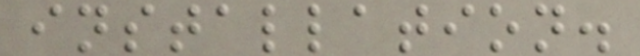installation.
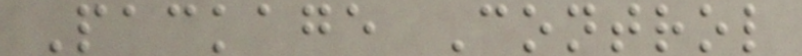Package Control
